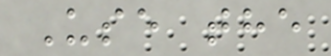Use the
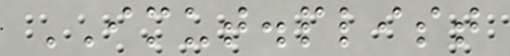IMUT.plist
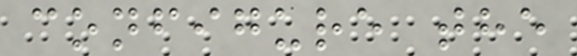configure the
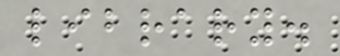library.
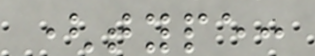(type:
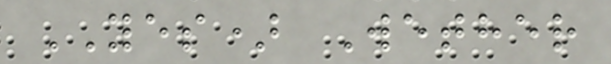YES) Wether
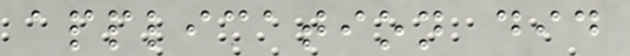application did
